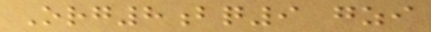Org8bq9 gzi
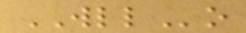WLLo
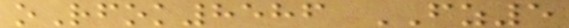oRfok8586 FZ5
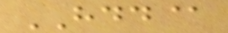HDD@
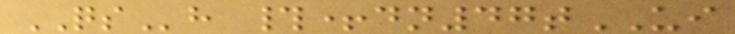QSh #+dn47tUI
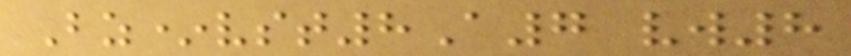Bz*vst8A7 vw8
